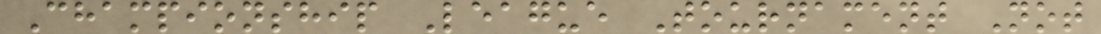Championship League Tournament Not
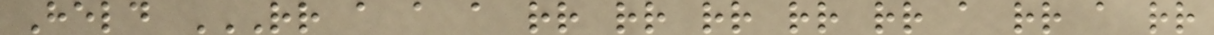Held RR A A A RR RR RR RR RR A RR A RR
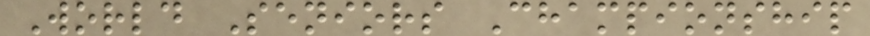World Seniors Championship
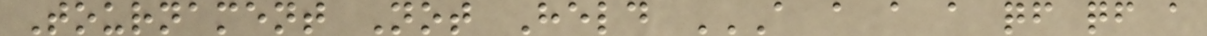Tournament Not Held A A A A QF QF A
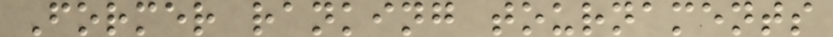Former ranking tournaments
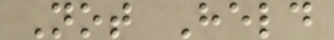Not Held
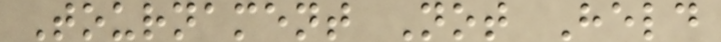Tournament Not Held
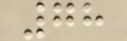78
